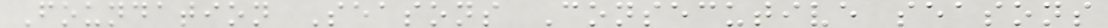Foundation Seasons Consecutive seasons
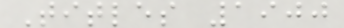Titles 1900
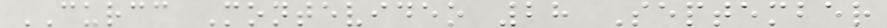CURCC Montevideo 28 September
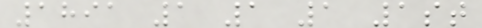1891 1 1 1 1st
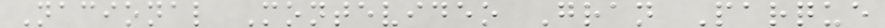Nacional Montevideo Gran Parque
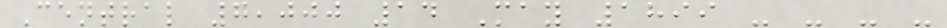Central 7,000 14 May 1899 - - - -
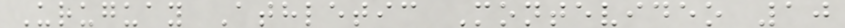Uruguay Athletic Montevideo 10
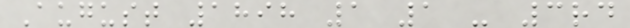August 1898 1 1 - 3rd
